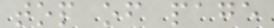top of page
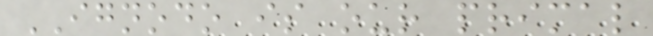IGNODO is our primal
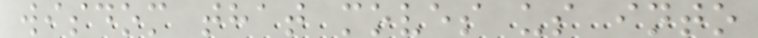wisdom that moves us into
